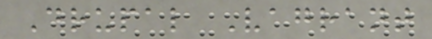Drupal Vagrant
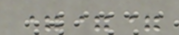===
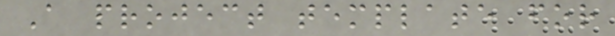A project template for
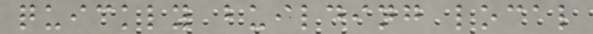quickly building local
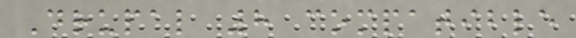Drupal 8 compatible
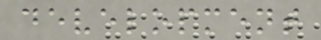development
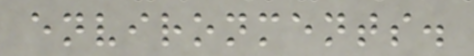environments.
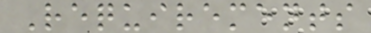Requirements
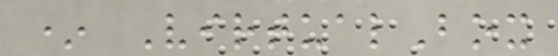* VirtualBox
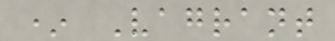* Vagrant
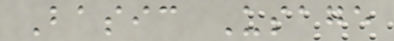Basic Usage
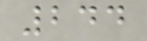244
